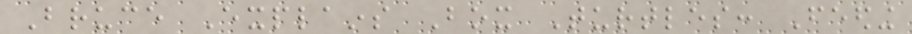Bruce Explains Box Turtles: Feeding
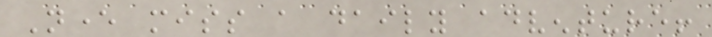Never miss a daily adventure!
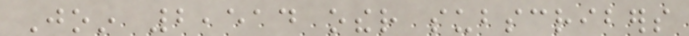Join 2,514 other subscribers
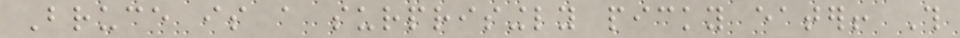Bruce is a surprisingly picky eater! This
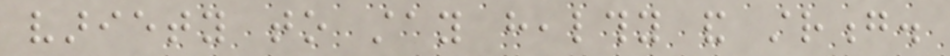variety to stay healthy and strong.
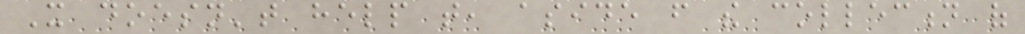It doesn't help that, aside from the collection of
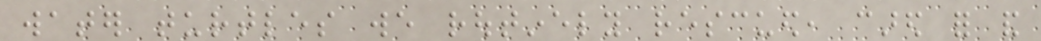water turtles we routinely rescued, cared for and
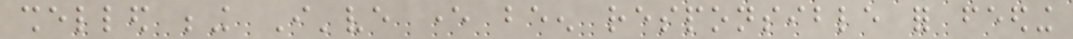shelled being I've ever been responsible for feeding
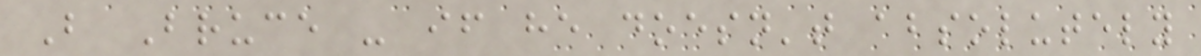But Bruce - if he doesn't absolutely
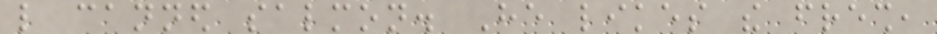like canned salmon. He likes the fresh,
